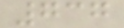737
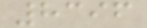8396
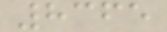8365
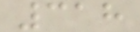318
